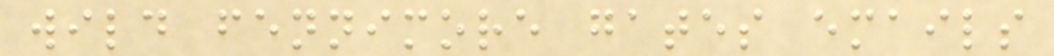wild fennimore gates emails
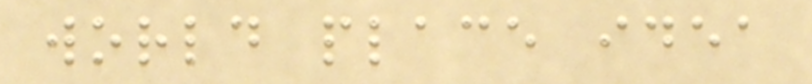world place idea
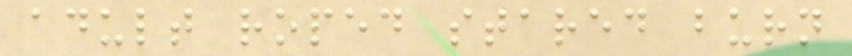adult roped stared burn
